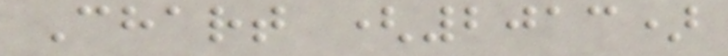Chart (2013)
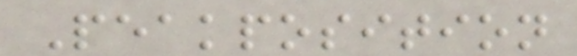Peakposition
